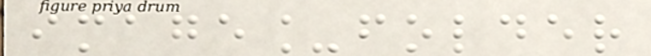image_folder
